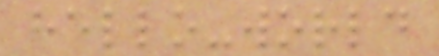hello-world
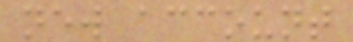new account
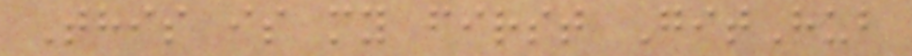This is my first GitHub
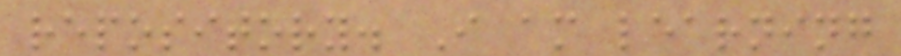repository. I am learning
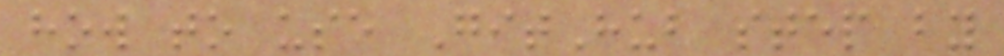how to use GitHub step by
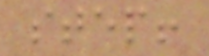step!
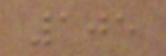105
